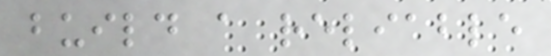build a reliable
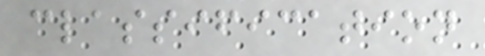classification
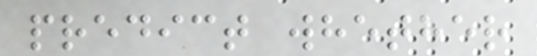predict whether
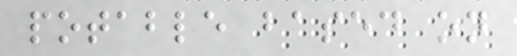potable based on
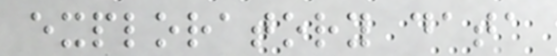exploratory data
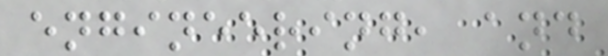engineering, and
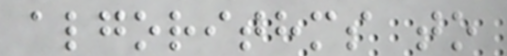algorithms to
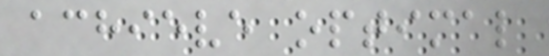achieve optimal
